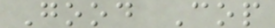Good Cop
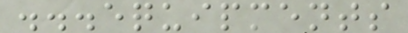...equipments
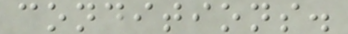conditions.
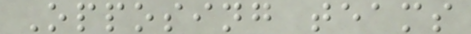Opposing teams
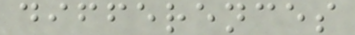differences
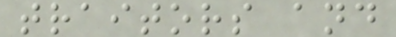traitors and
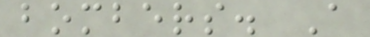bombers. A
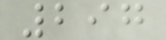297
